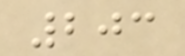203
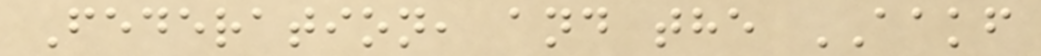Federation, and the AAKF
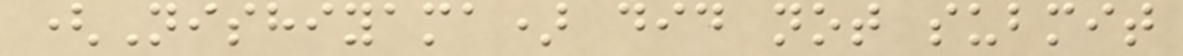(Nishiyama) did not submit
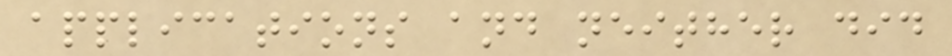applications and neither did
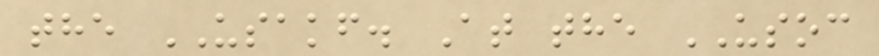the USAKF. At the USOC
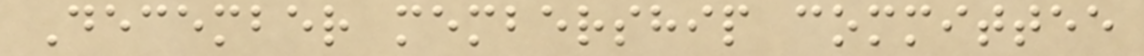December membership committee
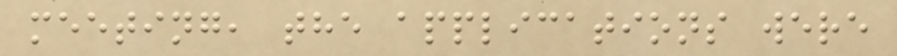meeting, the applications were
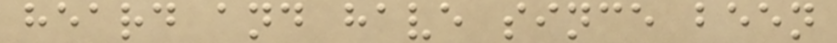heard and have since been
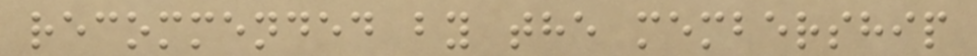recommended by the membership
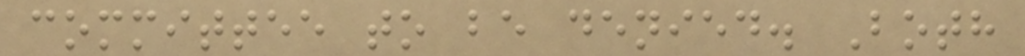committee to be denied. Both
